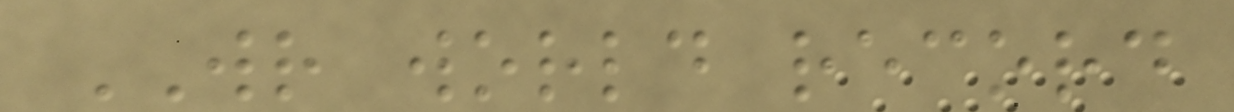WR world record
